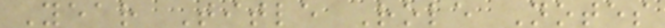Year Title Role Notes
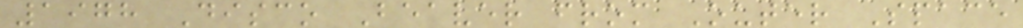1978 Disco Beaver from Outer Space
